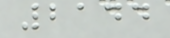2144
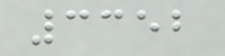3352
